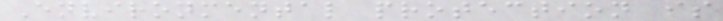Environmental protection is
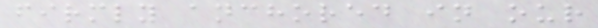firmly anchored in our
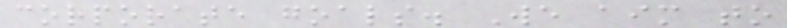corporate goals. We aim to
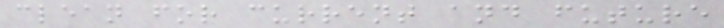clean for current and future
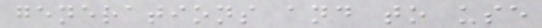generations and to use
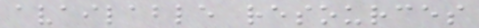available resources
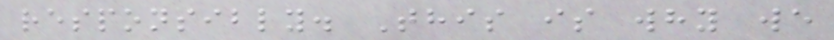responsibly. This is why we
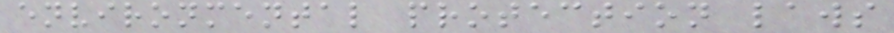environmental protection laws
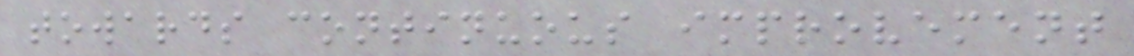towards continuous improvement
